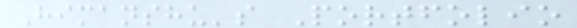Himanshu's Portfolio
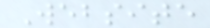Website
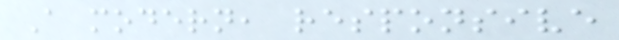A modern, responsive
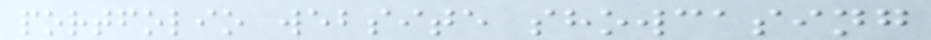portfolio website showcasing
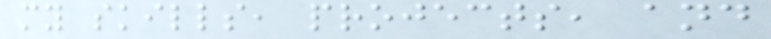my skills, projects, and
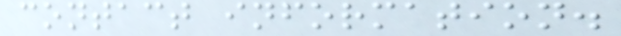contact information.
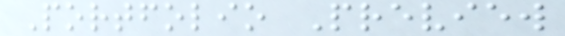Portfolio Preview
